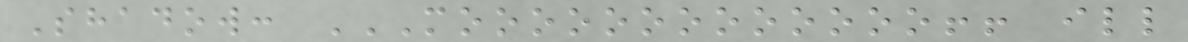Shadow: MOOOOOOOOOOOOO!! ILL
